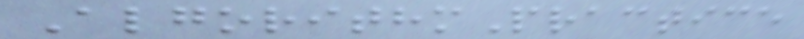AlgorithmPractice
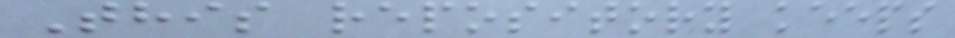This repository keeps
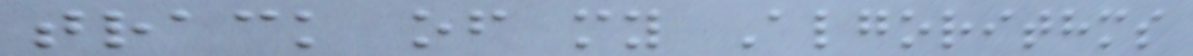track of my Algorithms
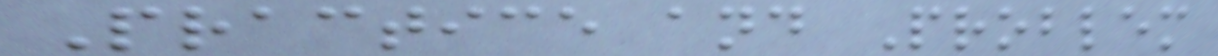Practice and Problem
